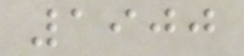1900
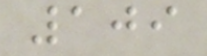109
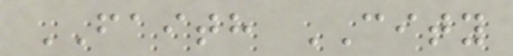FAITH CITY
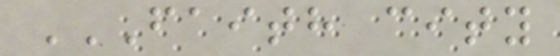FAITH CITY
